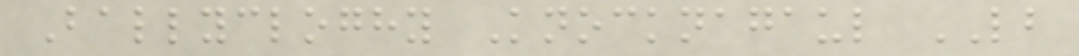Ballycloghy Knocknagaul LB
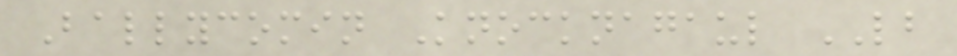Ballycomin Knocknagaul LB
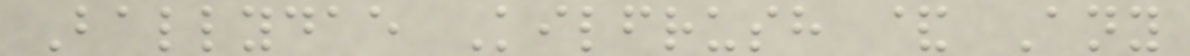Ballydae Kilfrush & Any
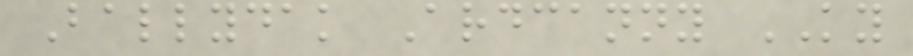Ballydak Ardcanny KY
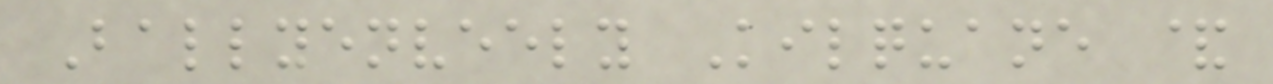Ballyenveely Kilquane &
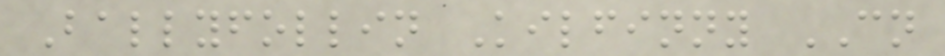Ballyfollin Kilfinny CN
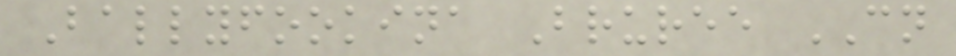Ballyfookina Bruree CN
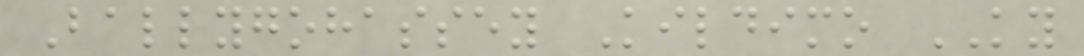Ballygohassey Kildimo KY
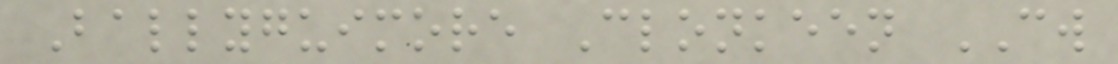Ballyguimore Clonkeen CW
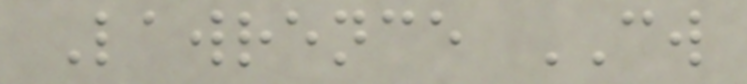Lawrence CW
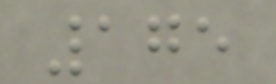175
